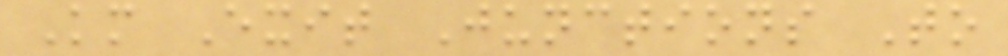Km Exit Junctions To
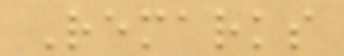Remarks
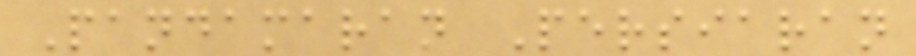Pandamaran Persiaran
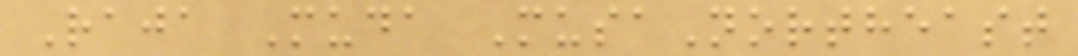Raja Muda MusaNortheast
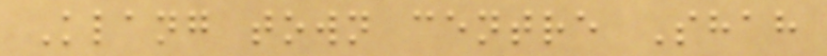Klang town centre Shah
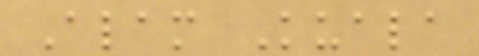Alam Kuala
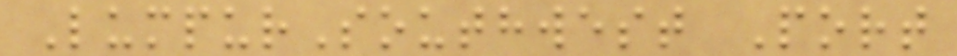LumpurSouthwest Port
